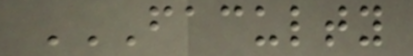FACULTY
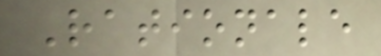Rationale
